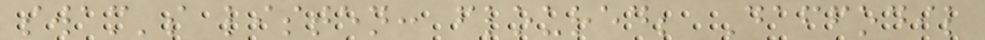swam's listen: floured; Daffodil
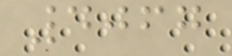4067
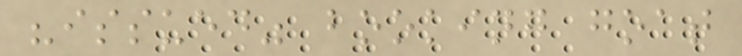"issued" booking goat
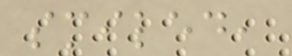smiled,
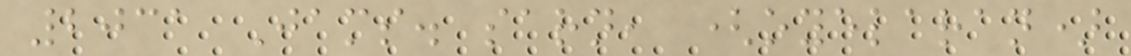2031 Jams. sarn, (oyelaran)
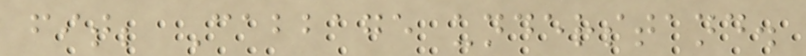fit; Cabbage understand.
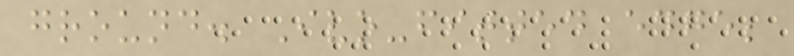ground. Ivo-fitted edge;
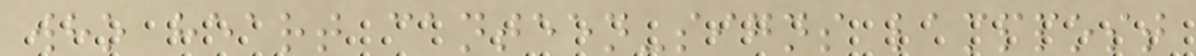who heart canteen-signs lamppost
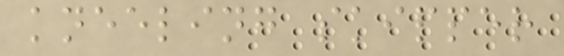kneeling skipper
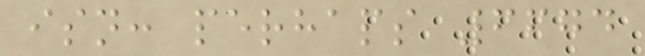isn: perhaps 6674
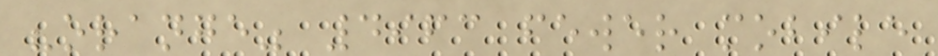"orange" 4963 fewer mobile
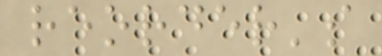reorder's
